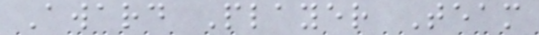Award Player Team
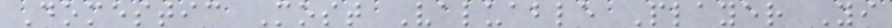Domestic Most Valuable Player Yi
